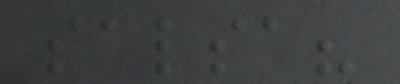salsa?
